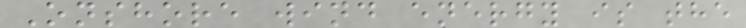Onshore wind energy is the
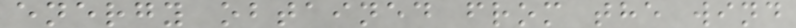energy obtained from the wind
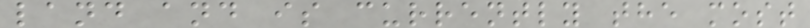land and is currently the most
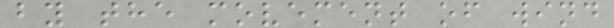by the movement of wind
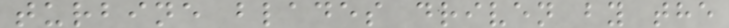turbine blades driven by the
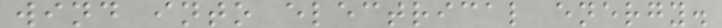wind into electrical energy.
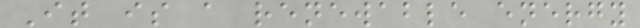It is a renewable energy
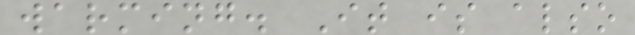warming. It is also
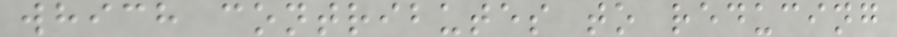which contributes to reducing
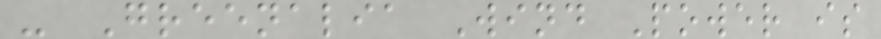- Greenalia Wind Power is
